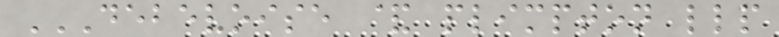DEBEVOISE & PLIMPTON LLP
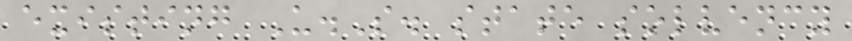existing U.S. state solvency
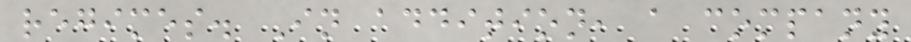regimes. In addition, a company
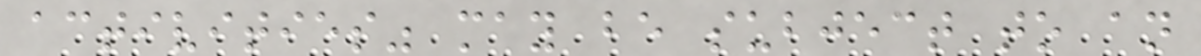activities" may be subject to an
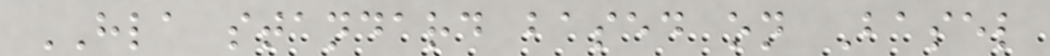HLA standard based on Basel
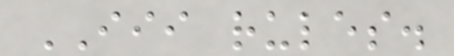III rules.
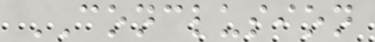CONCLUSION
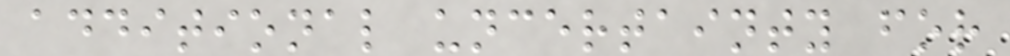additional uncertainty for
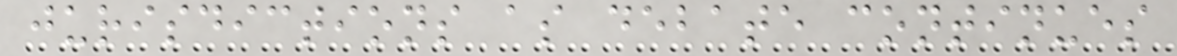jurisdictions as debate continues
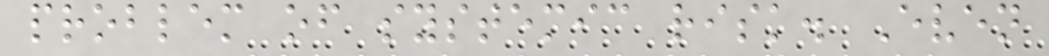problem of systemic risk. Even
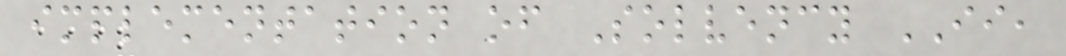implementation of Solvency II,
